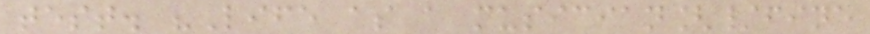test. "Life as a musician[/fine
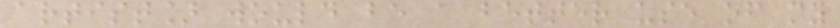artist] would be a better use of my
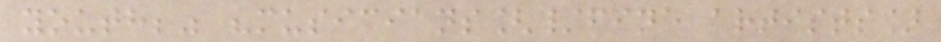youth;" "musicians[/fine artists]
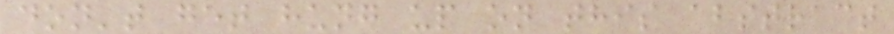don't get hung up on this abstract
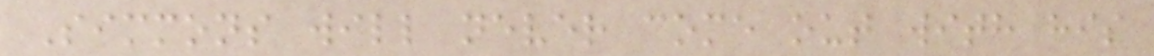Simmons will never come out with his
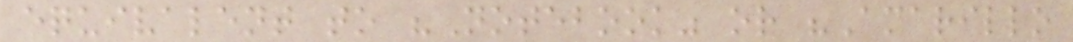equivalent to "Notebook" or "Amarillo
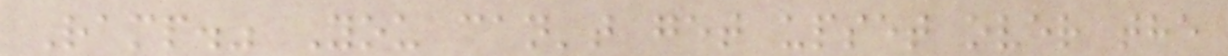Ramp." You can't get upset over the
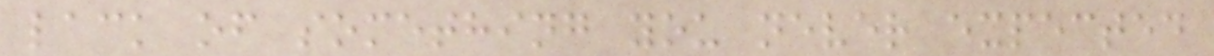lack of something you never expected
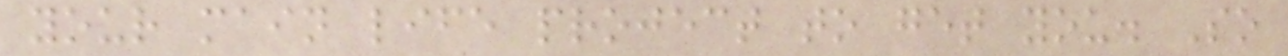your main life project to get you. So
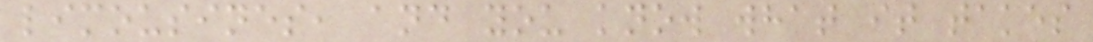limousines, and you know what it takes
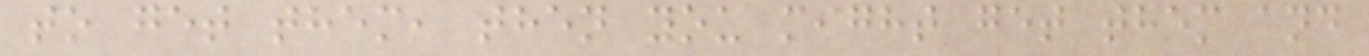to get them, then you might get them and
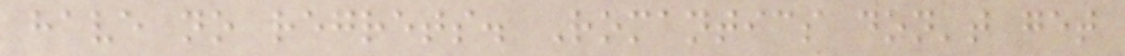have no regrets. Romantics don't get
